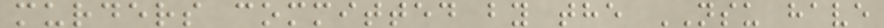murders committed by the NSU have
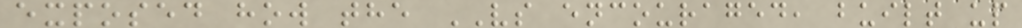exposed how the VS encouraged, built up
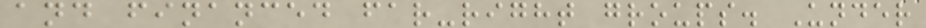and financed far-right groups. Under
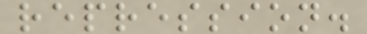repression.
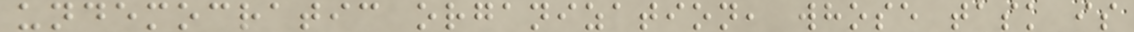undemocratic organization, whose task is
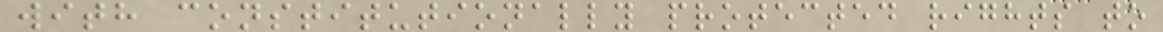with constitutionally protected rights to
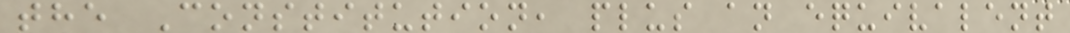the Constitution, plus an equivalent
